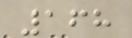168
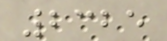2325
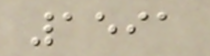1591
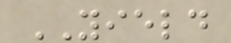YIELD
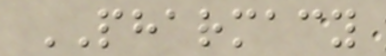PHARMACY
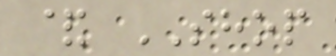& SHOP
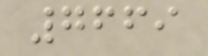7669
